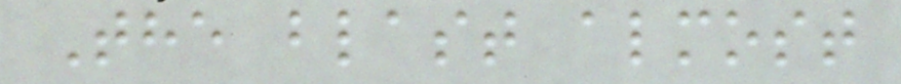The blast almost
